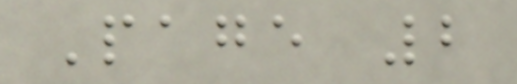Page 2
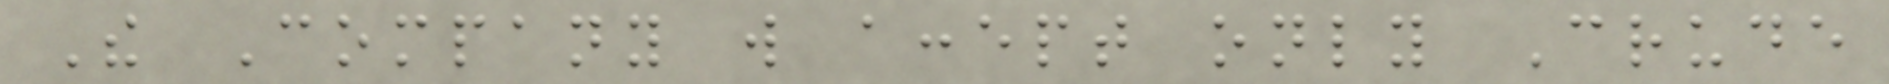The Company will accept only Crude
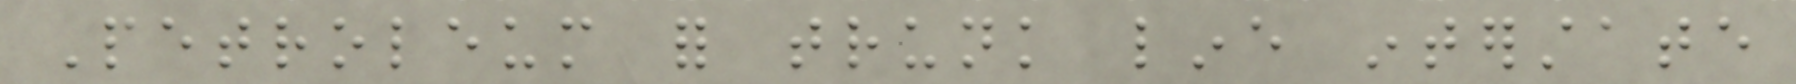Petroleum for trunk line interstate
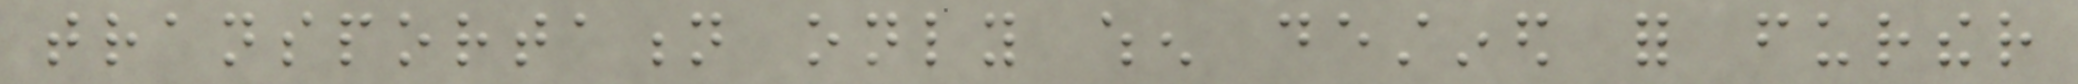transportation only when destined for further
